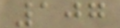107
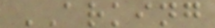ARKING
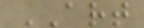ART
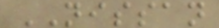NISSAN
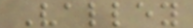Valley
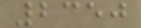2350
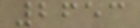2653
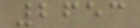2653
